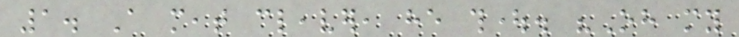1. A meat cleaver, he thought. "Oh my
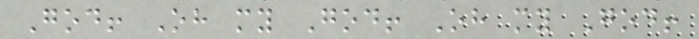God! Oh my God! Oh my God!
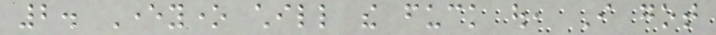2. Everyone chill the fuck out, I got
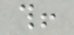this!
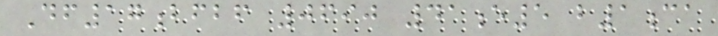Df17bfbf 0690 41e5 b1ca
